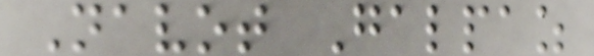Navot Galpaz
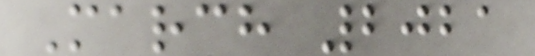March 2021
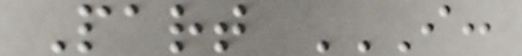Part I:
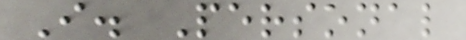I. Personal
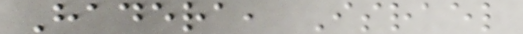Hadera, Israel
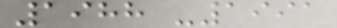1988 -1991
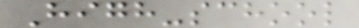High-school
